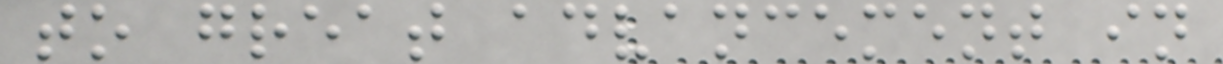to great advancement in
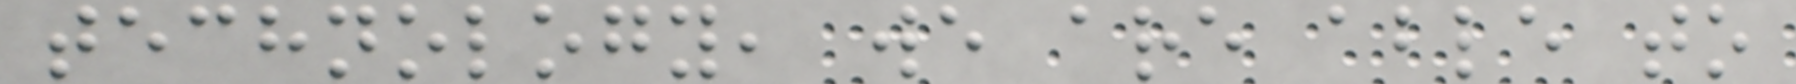technology, we are able to
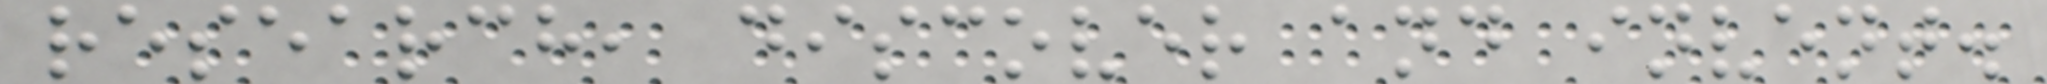research, discover and invent.
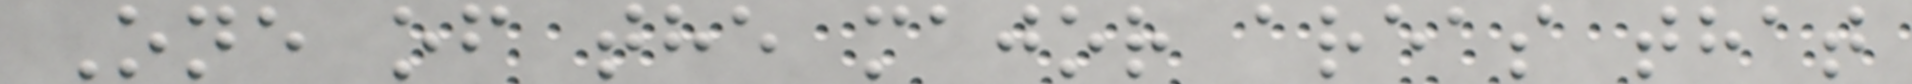One of the major areas that
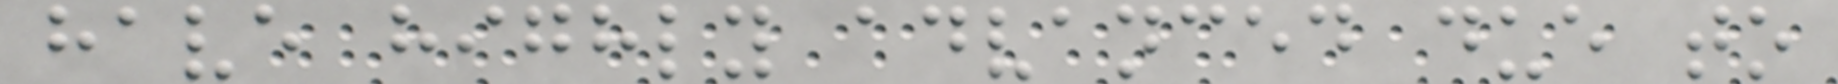have highly advanced due to
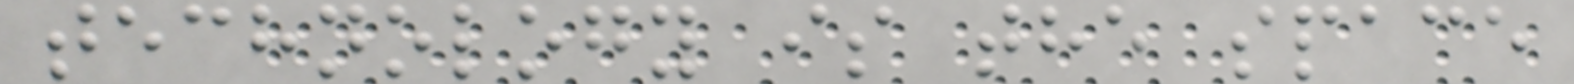technology is the space
